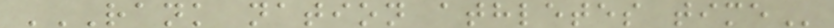RANK NATION ATHLETES TIME
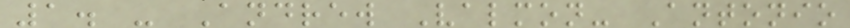1. - Andrew Valmon- Antonio
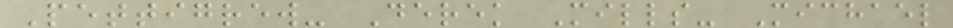Pettigrew- Derek Mills- Michael
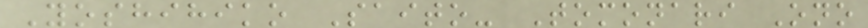Yoshihiko Saito- Tomonari Ono
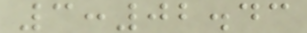3:02.43
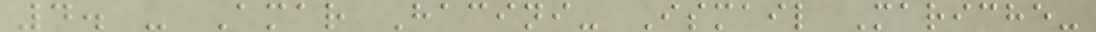4. - Amar Hacini- Ismail Mariche-
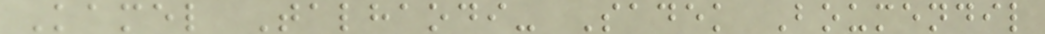Kamel Talhaodi- Sadek Boumendil
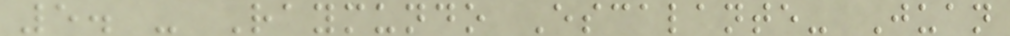5. - Raymundo Escalante- Juan
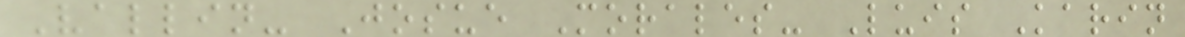Vallin- Josue Morales- Luis Karin
